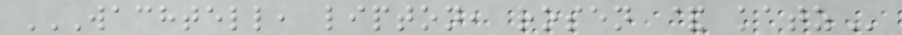WACHTELL, LIPTON, ROSEN & KATZ
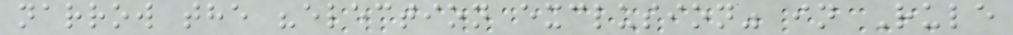narrow the "election exclusion" in Rule
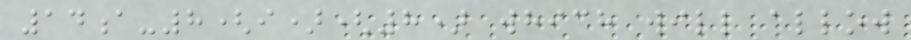14a-8(i)(8) which will allow
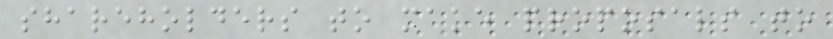shareholders to make proposals to
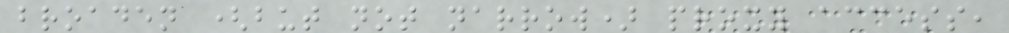broaden (but not narrow) proxy access,
